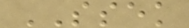SSEK
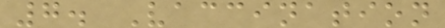7. Vaccination
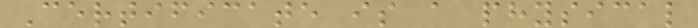Certificate is a physical
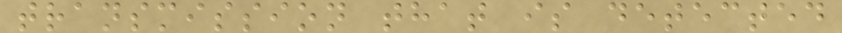transmission that is detected
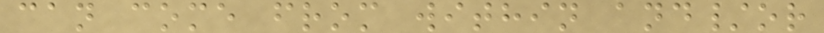can come from within and/or
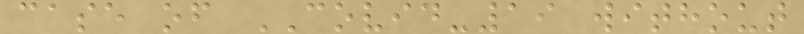case of COVID-19 without
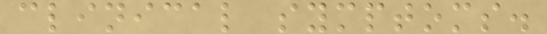clinical symptoms.
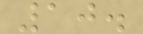10.
